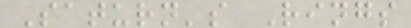Saturn's Rings
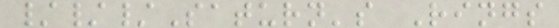///Saturn's Rings
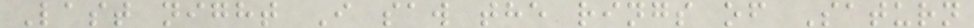Last night I saw the rings of Saturn
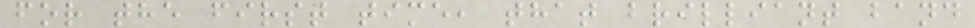for the first time, that brilliant band
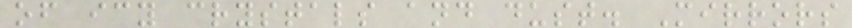of icy crystals and dust. Mirrors
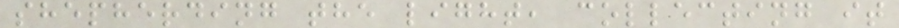shepherding the light, collecting it
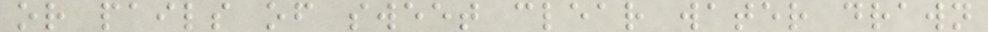or pails of sweet clear water drawn
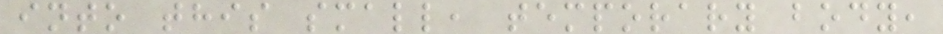into this small, temporary body,
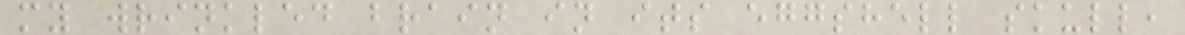my wrinkled brain in its eggshell skull,
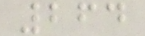264
